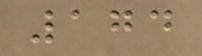174
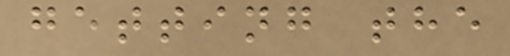getting the
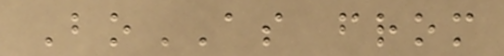BoAS from
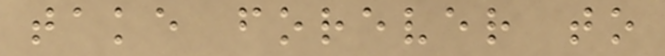take forever to
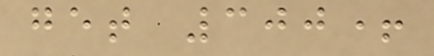get 300+
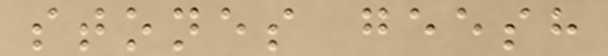stones geesh
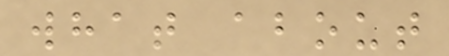what about
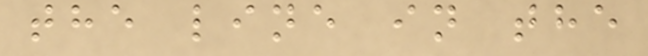the line in the
